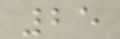25
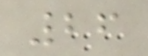26
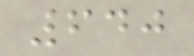640
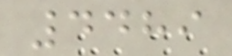4489
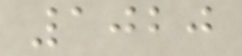1020
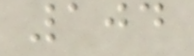104
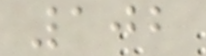102
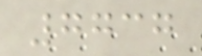7737
